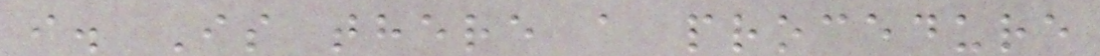i. Is there a procedure
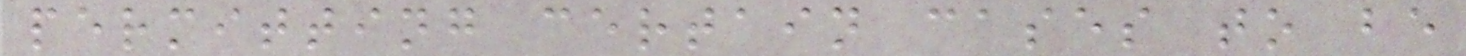permitting certain cases to be
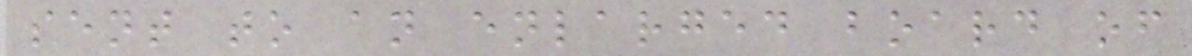sent to an enlarged board of
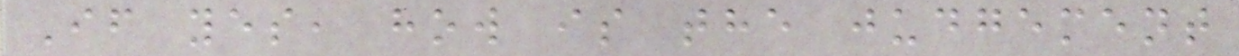If yes, how is the judgement
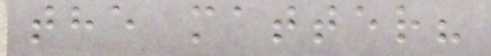the matter?
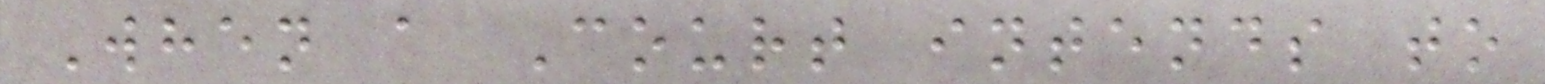When a Court intends to
